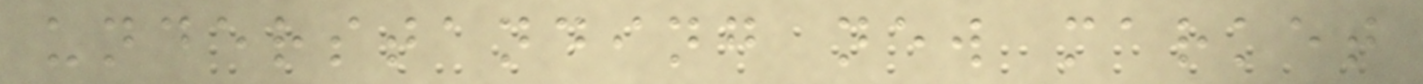understanding new market
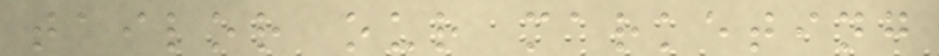tailor our marketing
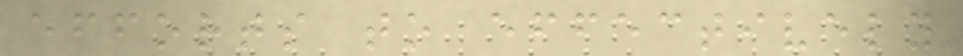efforts to effectively
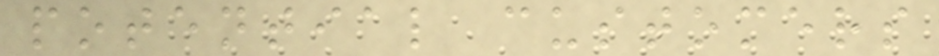potential customers
